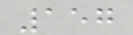157
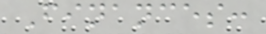Finances:
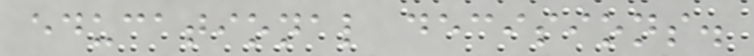educational decisions.
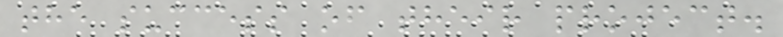the success of their project.
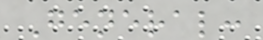General:
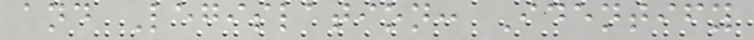and Legislation: Identify
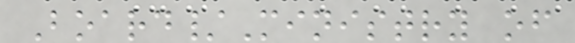Board/Ministry of
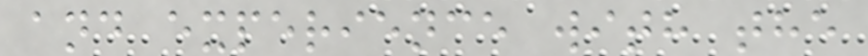and experience with the
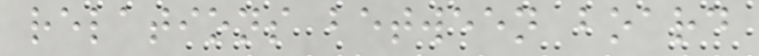relations between board
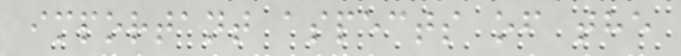important aspects of the
